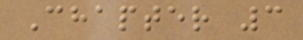Chapter 3
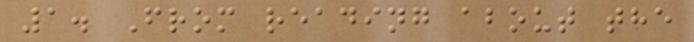1. From reading about the
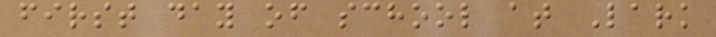first day of school at Lark
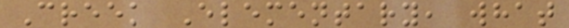Creek Elementary, what
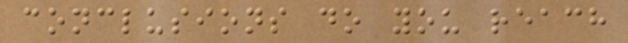conclusions do you reach
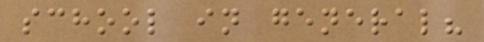school in general?
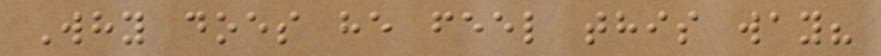Why does he feel this way?
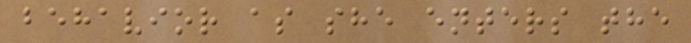behavior as she enters the
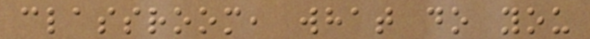classroom, what do you
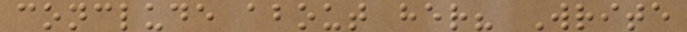conclude about her? Write
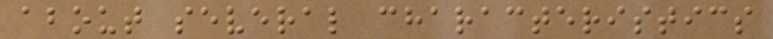about several characteristics
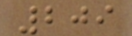209
